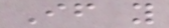If you
